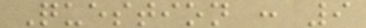Question : 9
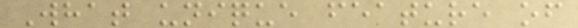What unique feature of
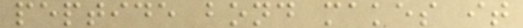peptide bond makes it
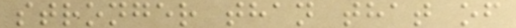stronger than that of
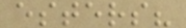esters?
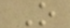O
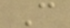C
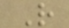R
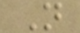N
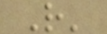R'
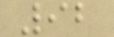92
